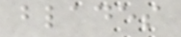blades
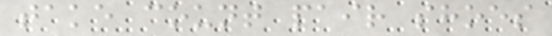take count pair shoes
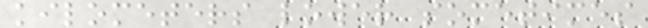kilometers lower sometimes
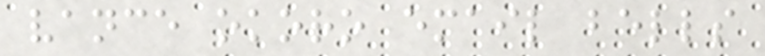vance okoro email bells
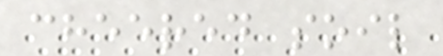cheered soil
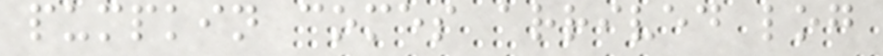pumpkin comes arrived log
